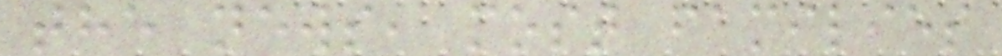the news, most families
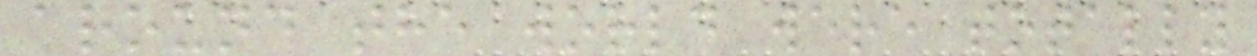around the world were totally
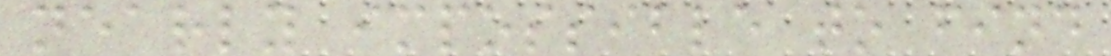nearly impossible to find
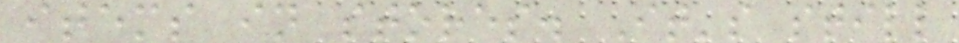items in stores. It's still
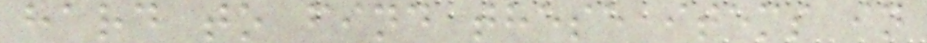hard to find these items in
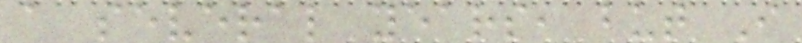a several years, but I
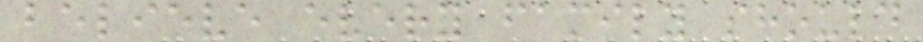believe every family should
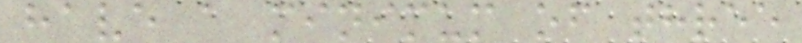have a minimum of three
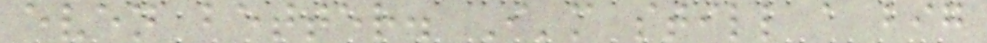even better. I'm still a big
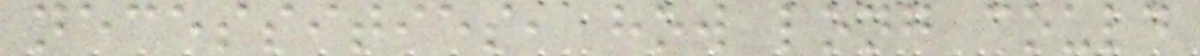necessities, how long could
